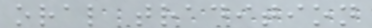oral tradition
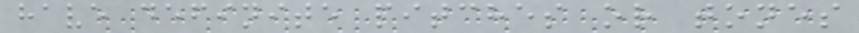have definite pitches or tones
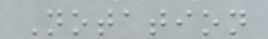Notation
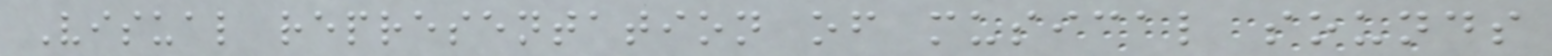Visual representation of musical sounds
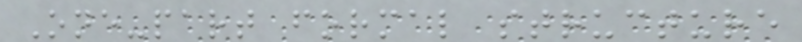One-part formal structure
